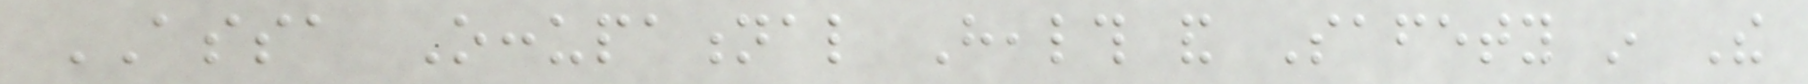ASSA Occupational Health and Safety in The
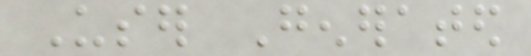User Generated
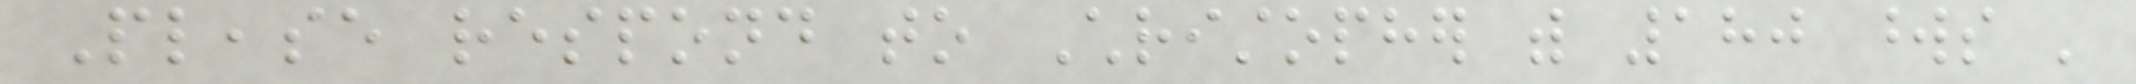Please respond to Christopher with 180 words '
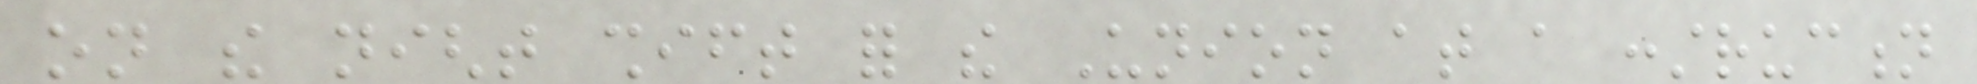on the night shift for the Union at a construction
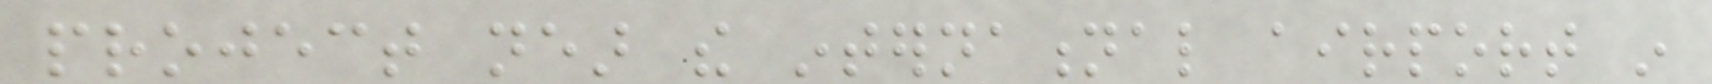project near the international airport in
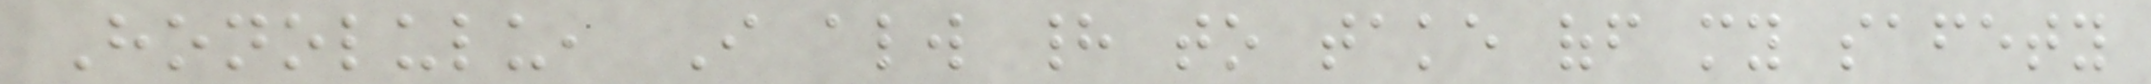Honolulu, I always had to take off my safety
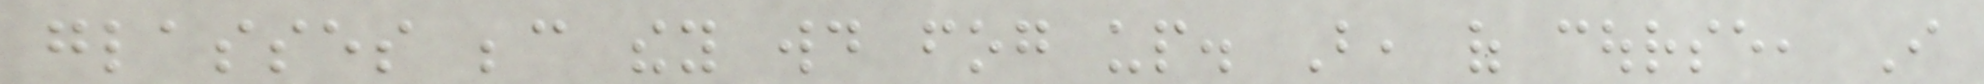glasses because they would fog up. But, of course, I
